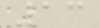13
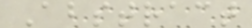Abstract
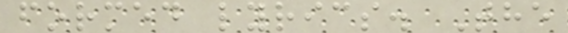formed lyrics. The
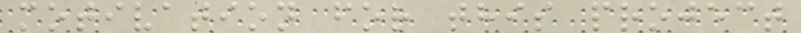motivation for this project
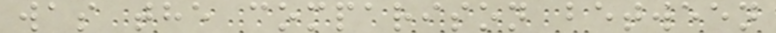was the comparison between
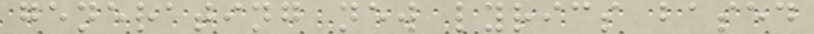generating new lyrics based
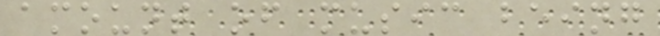amount of music being
